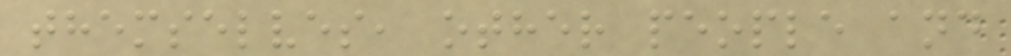themselves, other people and
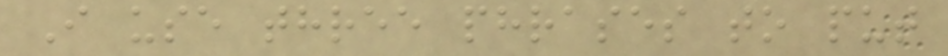I use three phrases to put
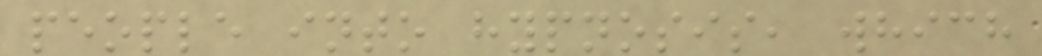people into hypnosis, which
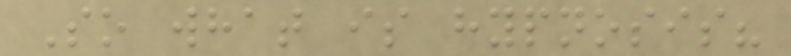So what is hypnosis?
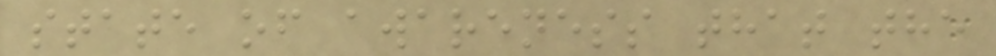state of awareness that the
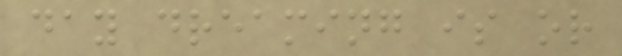day dreaming is or
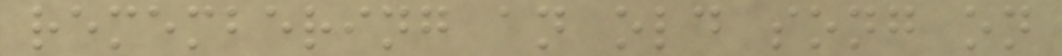remembering an old song on
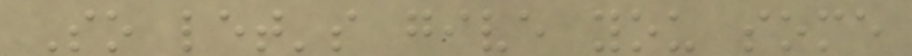So let's give you some
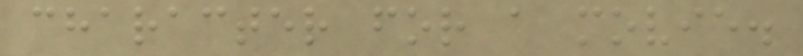character for a movie.
